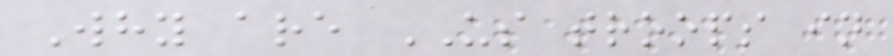Why are US troops in
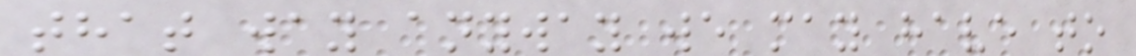that way anyway we may have to
